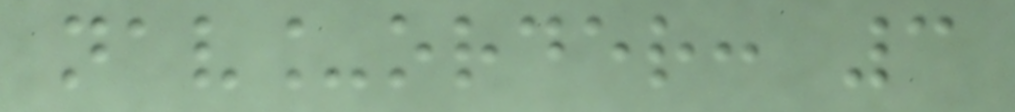nav_order: 3
